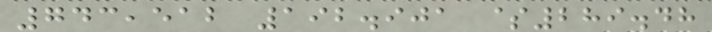743,512 192.901 $289.48
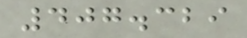407.329
